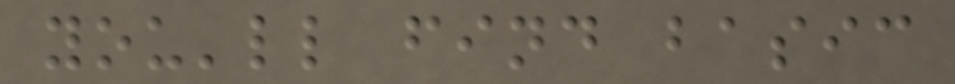you'll find basic
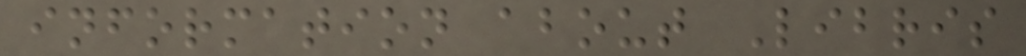information about Libris
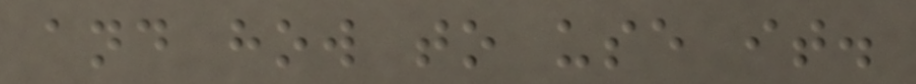and how to use it.
